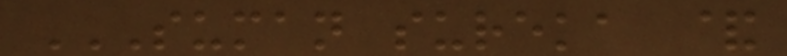SUMAN SUREKA &
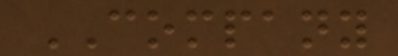COMPANY
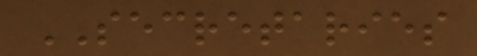SECRETARIES
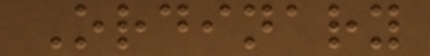Ordinary
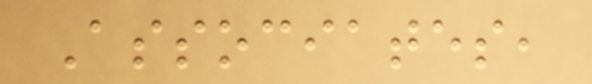Associates,
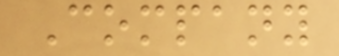Company
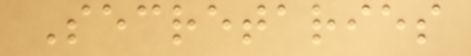Secretaries
